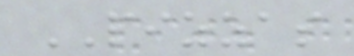PIZZAS
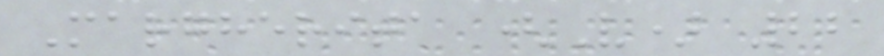Margherita (V) 22
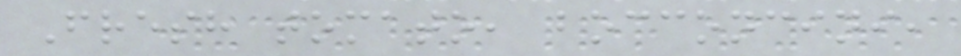Fresh tomato, bocconcini,
